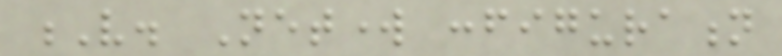V. Network configuration
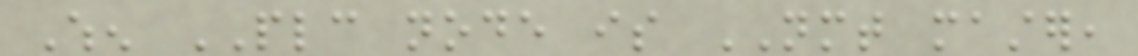When PLC node is NMT master,
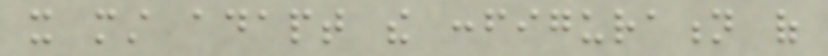it must adapt the configuration of
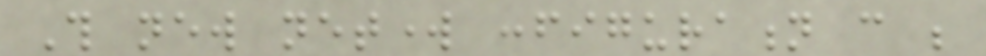This new network configuration can be
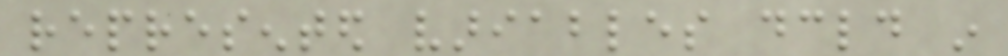represented variables declared in
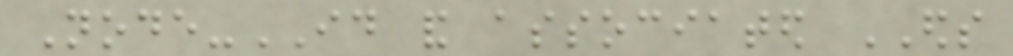Node-ID and associated EDS
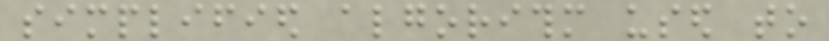simplified algorithm used to
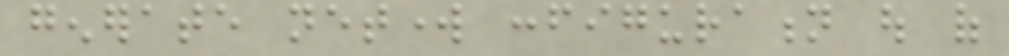generate network configuration out of
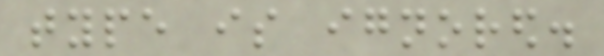type is ignored.
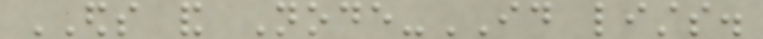EDS and Node-ID lists.
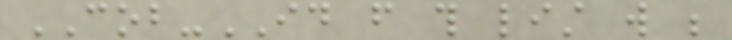COB-ID from this list will be
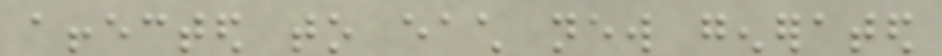affected to each new generated
